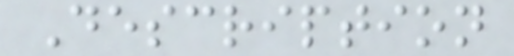Description
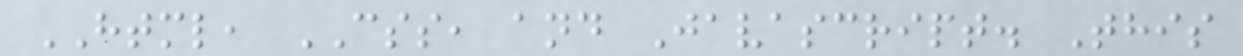HTML, CSS, and Javascript. This
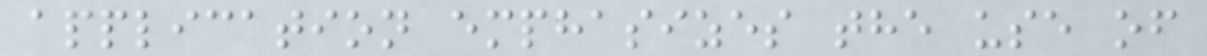application emphasizes the use of
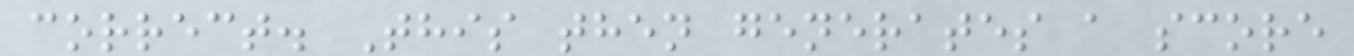correct. This then generates a score
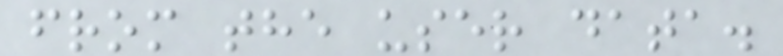from the user data.
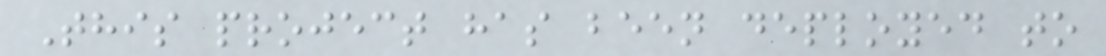This project has been deployed to
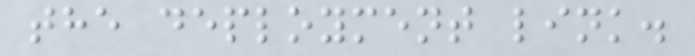the deployment link.
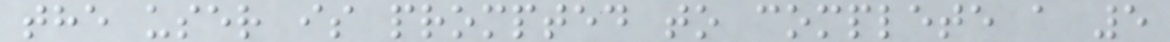the user is prompted to complete a 5
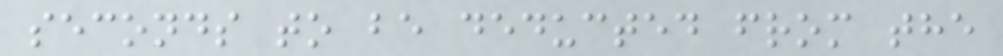seconds to be deducted from the
